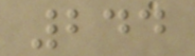244
